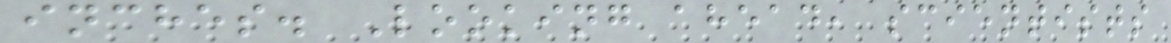inches. Looking ahead, scientists
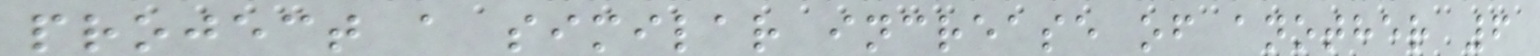project a similar increase of another 6
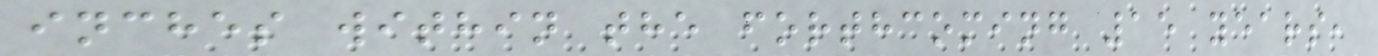inches within the forthcoming 15 years,
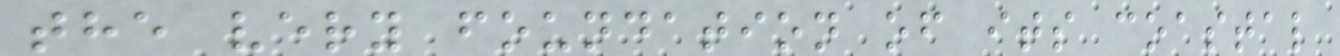the very foundation of its coastal
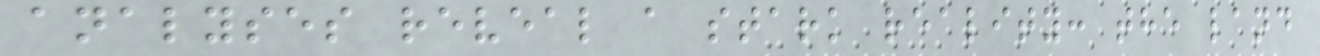analyses reveal a stark reality: the land
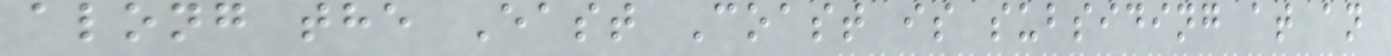along the East Coast is subsiding at an
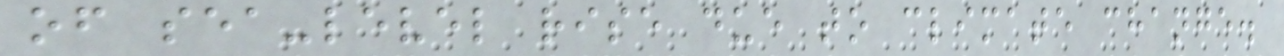of sea-level rise due to climate change.
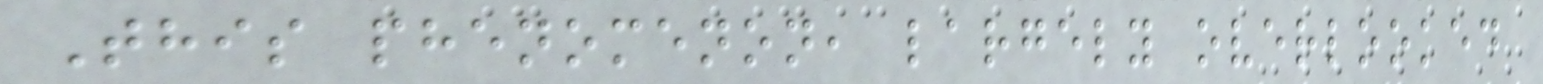This phenomenon, largely overlooked
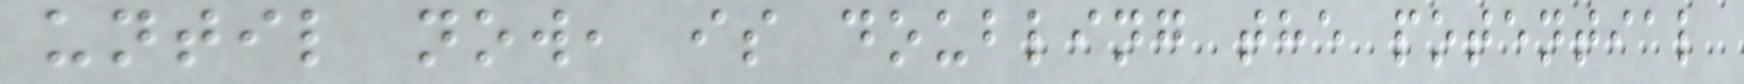until now, is doubling the potential
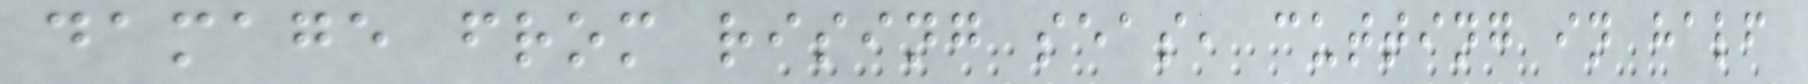damage from rising seas, cutting in half
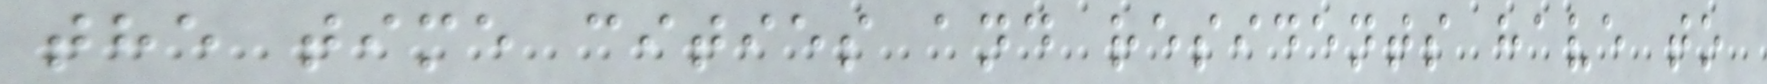the time cities and residents have to
